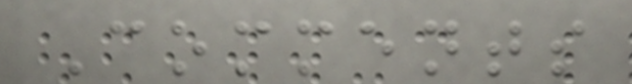Comments
